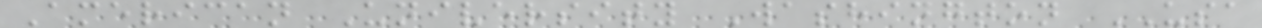American University Washington USA
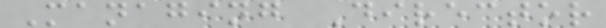Managing Director
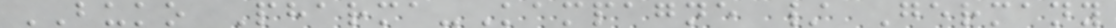BUKO Pharma-Kampagne / Germany
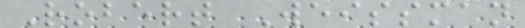Robert Weissman
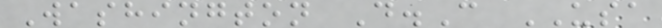Washington D.C USA
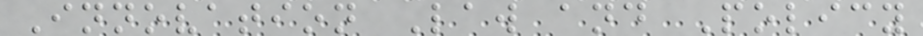Innovation Law and Policy
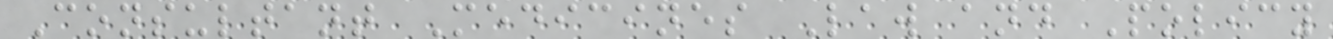Consultant Medicines Law and Policy
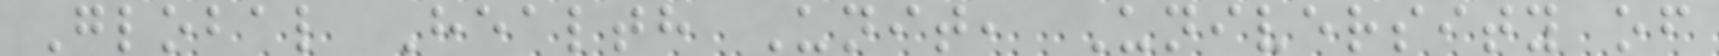Global Health Unit, University of
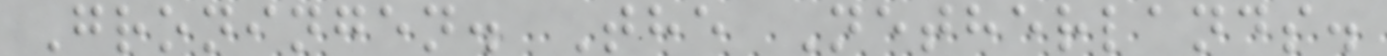Groningen. The Netherlands.
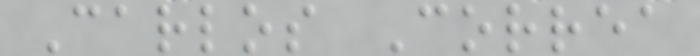Carlos Correa
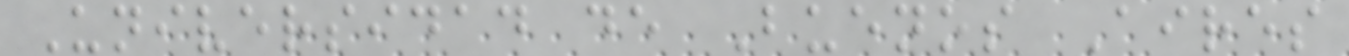Universidad de Buenos Aires
